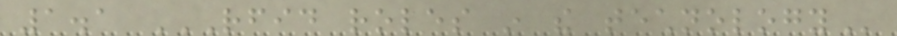1.1 RFID ROLES IN THE TECHNOLOGY
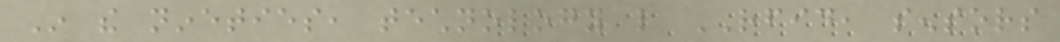In the nineties, technology like RFID, sensors
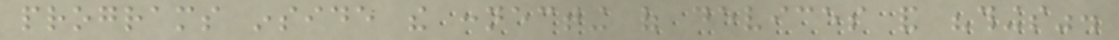programs inside the connecting of devices and "things".
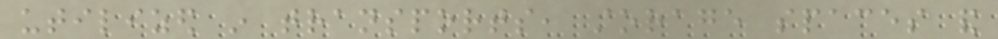utilized in transports, storage spaces and
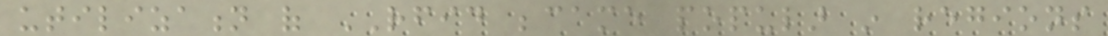utilization of RFID became popular in regions
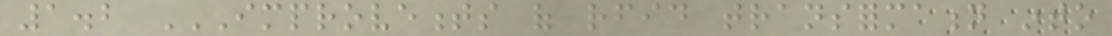1.2 IMPROVEMENTS OF RFID TRANSFORMATION INTO
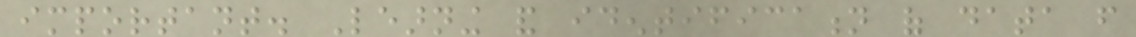important. Learning and identification of data from
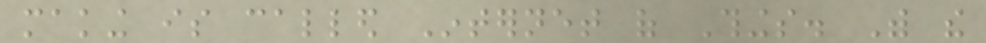making is called Internet of Things. With the
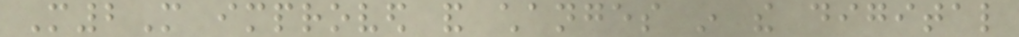M2M improved and changes in the digital
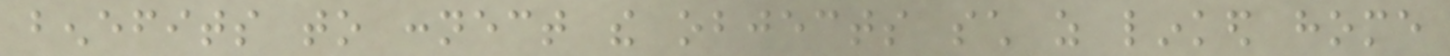benefits to connect the objects such as linked home
